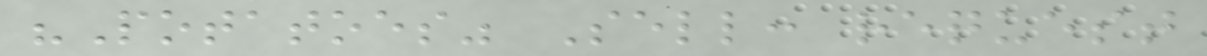"Potatoes" Sell: request
